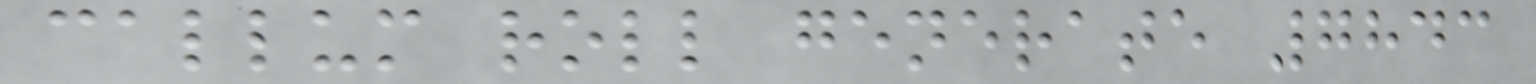callum roll generate 7843
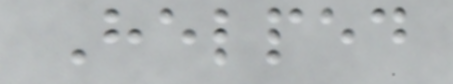Helped
